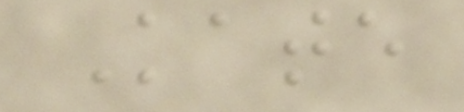Kate
